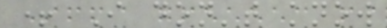+ I don't know
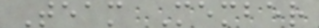Team Member
